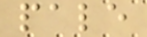pale
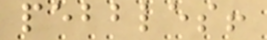pebbles!
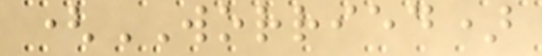(WORRIED)
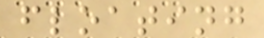floating
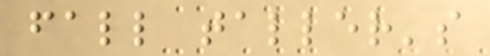fall taller's
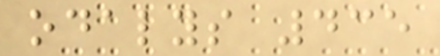odalys 435
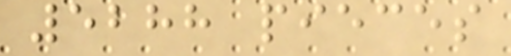5288 pieces
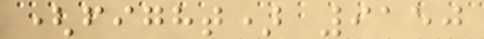(fight) 9150
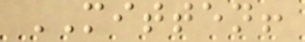MITTEN!
